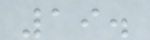19.
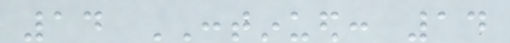14 CONTINUED: 14
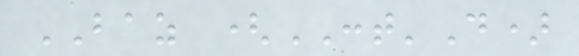BAZ (CONT'D)
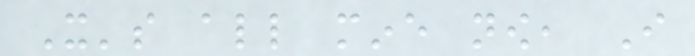It's all mine now, I
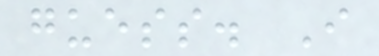guess. I
